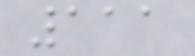111
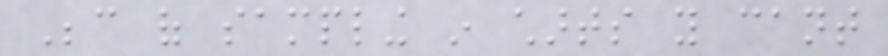Because of sampling in charts you cant
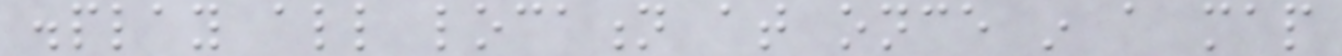display all location at once in a map
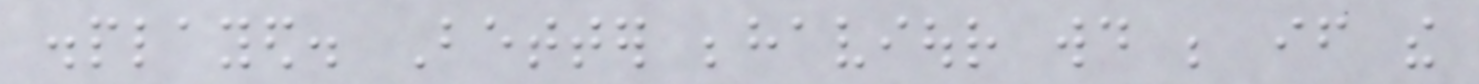displayed. Better behaviour would be if the
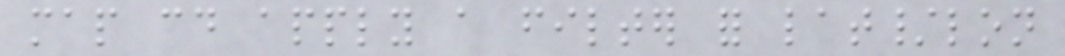map could apply a filter for lat/lon
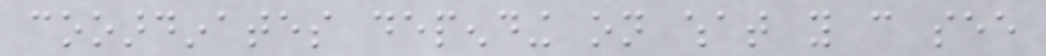cooardinates depending on what you can see
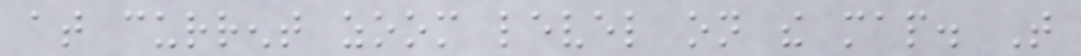at current zoom level on the map. That
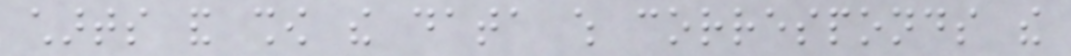charts and show the data which corresponds the
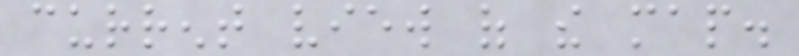current view of the map.
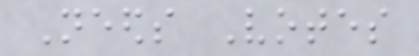Needs Votes
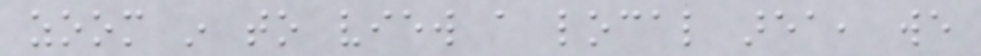zoom in to view a local area, we
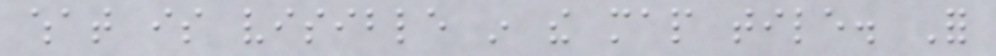what is visible in the map tile. For
